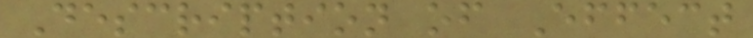Description of Effect
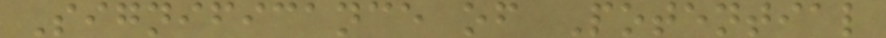Significance of Potential
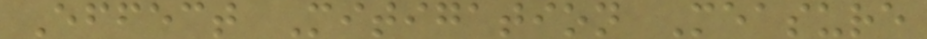Effect Mitigation Measure
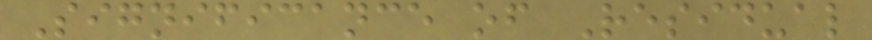Significance of Residual
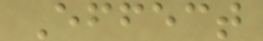Effect
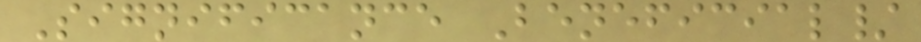Significance Beneficial/
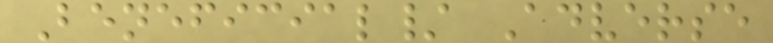Beneficial/ Adverse
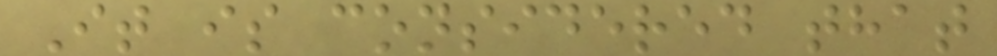It is considered that
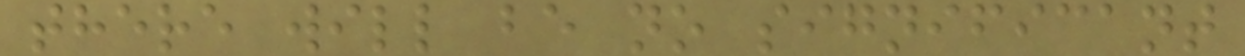there will be no significant
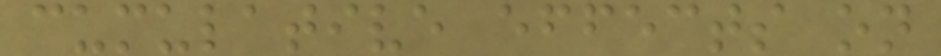cumulative effects on
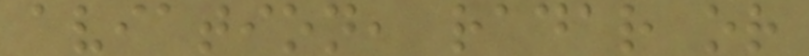aviation, radar or
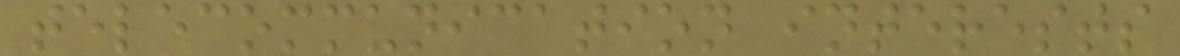telecommunication interests
